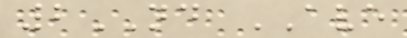2ND AVE
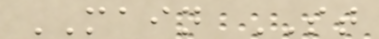MAIN ST
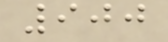900
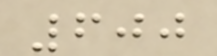600
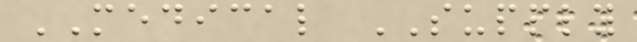MEDICAL SUPPLY
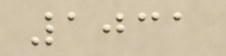1031
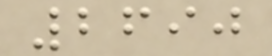2690
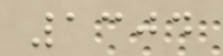1304
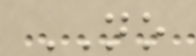NO
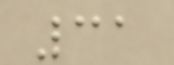31
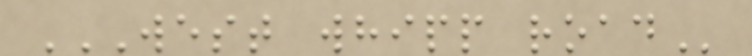WEST WHIPP ROAD
